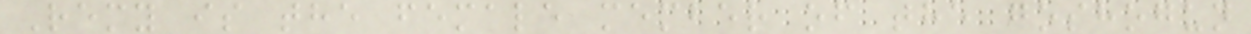Remy is the female member of the goshogun
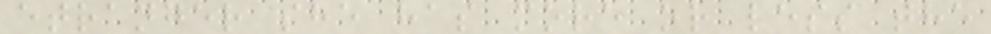etranger she has more or less the
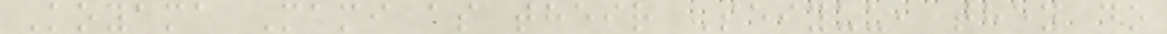Koyama Mami as their Seiyuu, they do
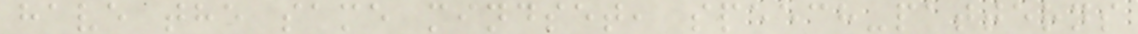have the same mindset, speech-patterns
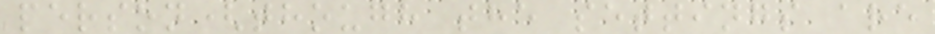person(though the settings are
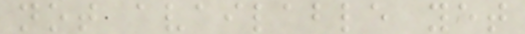not available yet
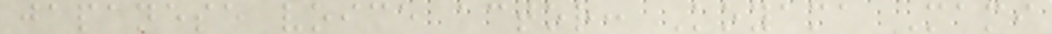japanese voice actor: Koyama Mami
